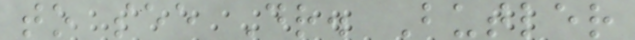to see Dr. Butler
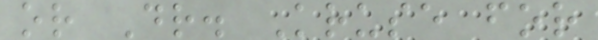or Dr. Kruse for
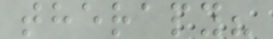therapy?
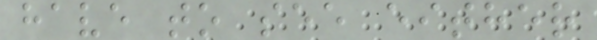have to see either
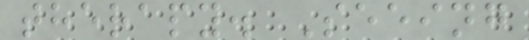therapy. Seeing
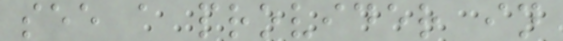see a provider in
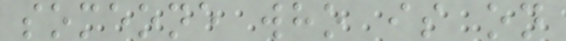someone who is on
